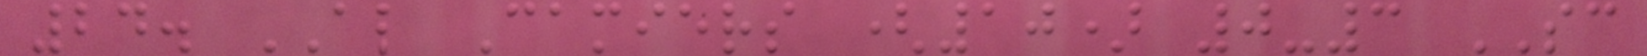24. AL Camiers (10) 0-3 SC
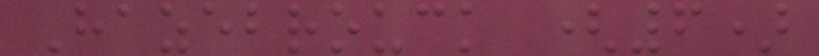Hazebrouck (6)
